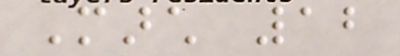March 12
